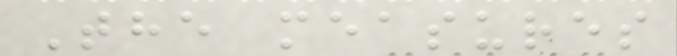The measures
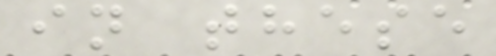in these
